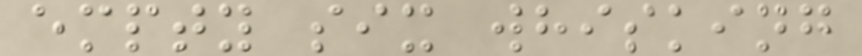empty six whisking
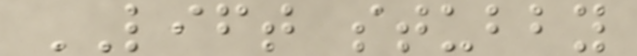LIFT stubby
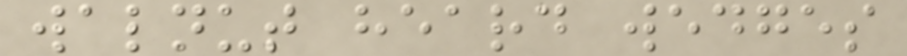walnut heard wedges
